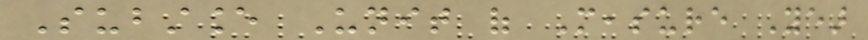Substance Unit of Measure Year
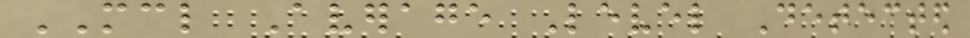MCL Average Level Detected
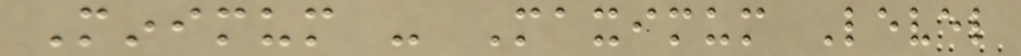Minimum - Maximum Level
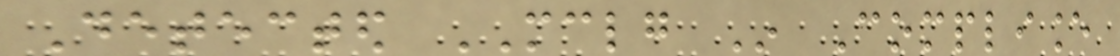Detected MCLG In Compliance
